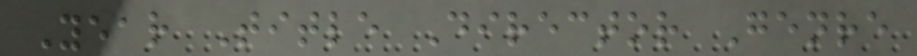Year Title Director Genre
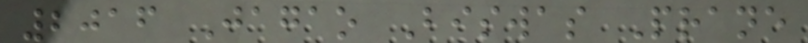2016 Jagao Biswas Prane
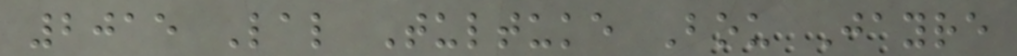2015 Lal Tultuke Bou Jayre
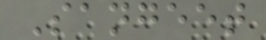Sangeet
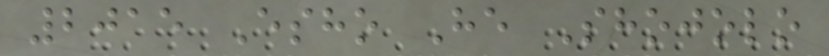2015 Esho He Shojolo
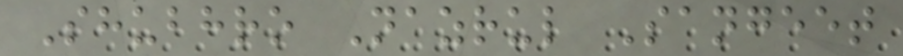Shubhro Nazrul Sangeet
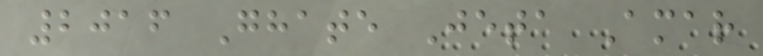2016 Ghate Jeta Amar
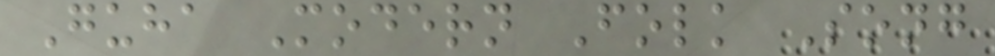Guha Modern Folk Song
